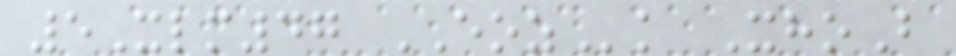5Xlm47 EOZk XhoB
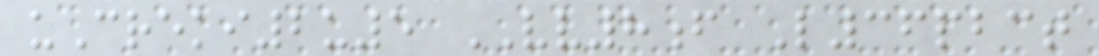uCreki2u5 VV8f L36pbct
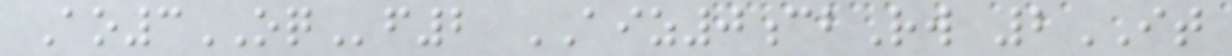Ao3OQf2 AIZ0cbRw 2IT
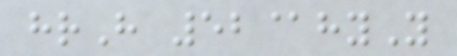hrH 52@hyY
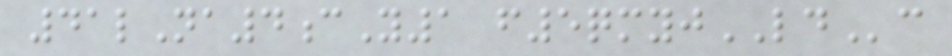41lNa4cY1 f5qmyjLDc
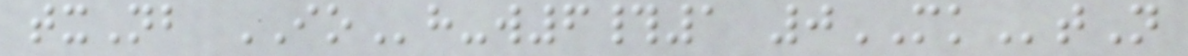txNb IOh-w6#1 0MKtN
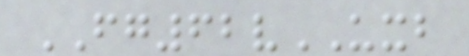FG62vUXB
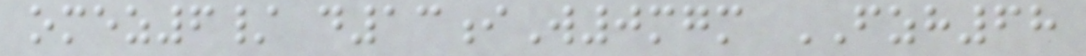omez6/ d13iW0mgm FZH68
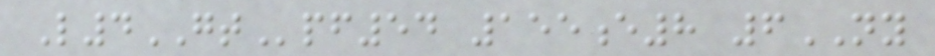L4GTpf54 155e8 6NY
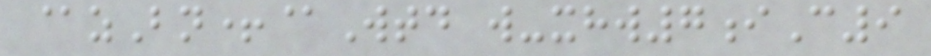@zBn+@Wtd w-xhw7iC9
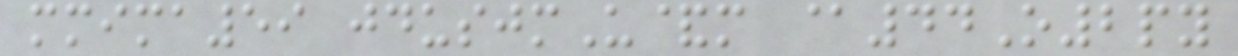mmima59 jdusjmU&m @44O2py
